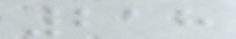218
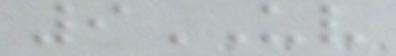9UV
